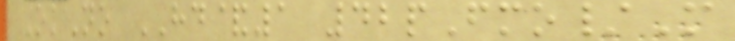OkNo HD&1 42pFmo/M
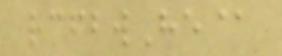rcfbwHe@
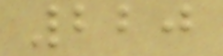220
